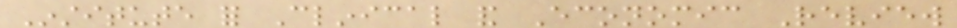Institute for Clinical and Economic Review
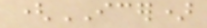(ICER)
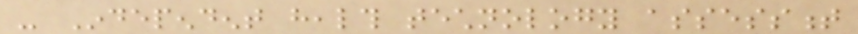- Independent health technology assessment
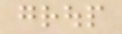group
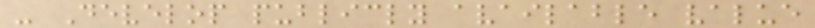- Develop publicly available value
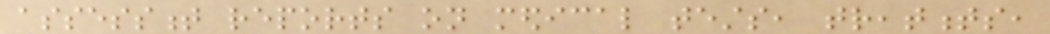assessment reports on medical tests, treatments,
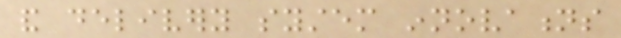and delivery system innovations
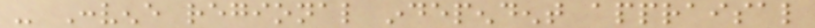- Convene regional independent appraisal
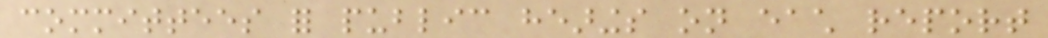committees for public hearings on each report
